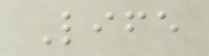Life
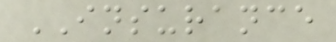INSURANCE
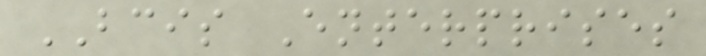BCIS Enterprises
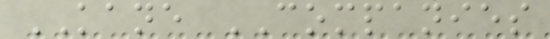KANE COMPANIES
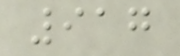917
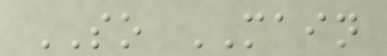SO MAIN
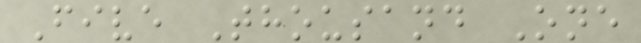Five Thousand One
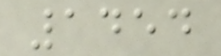1454
